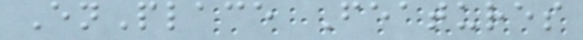EnPlace Features
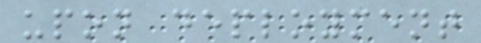upon deployment
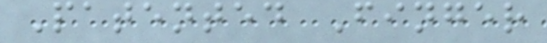Patented Finger
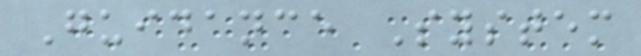Guidance System
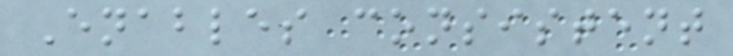Enables consistent
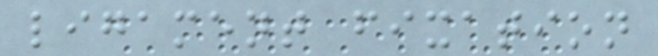ligament fixation
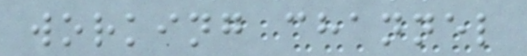working channel
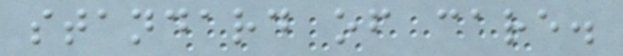standard of care.
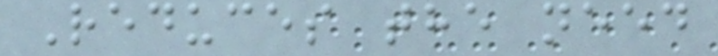Reduces the need
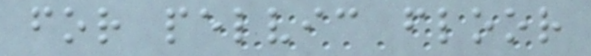for pelvic floor
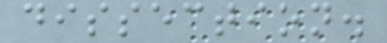dissection.
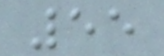55
